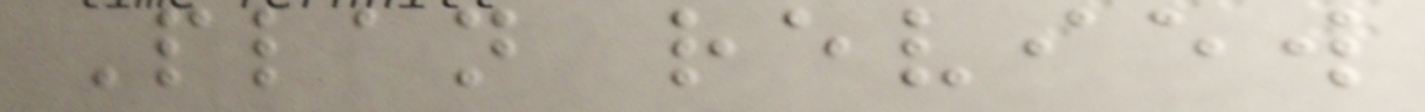Plan review
